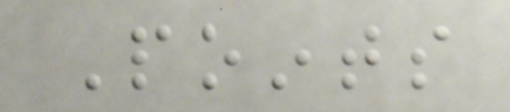Points
